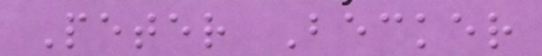Peter Becker
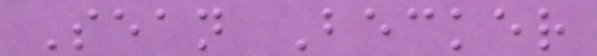Sean Becker
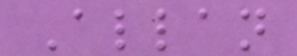Allan
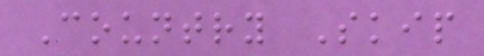Country Skip
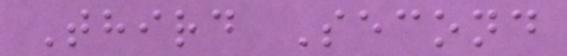Third Second
